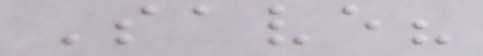Save?
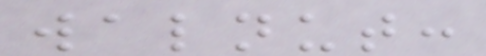walnut:
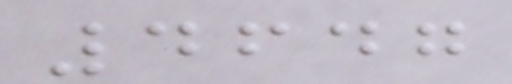4647
